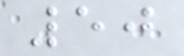50
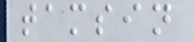tamsin
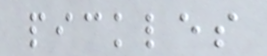pickles
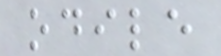odile
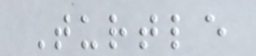Turtle
